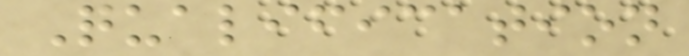Qualification
